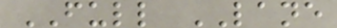FULL LANE
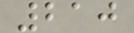210
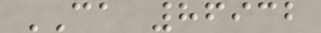CA 86932
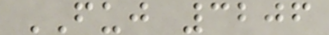FUJ 3206
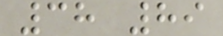38 89
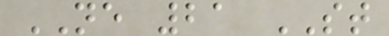NE 21 ST
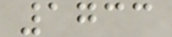1733
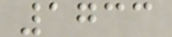1733
